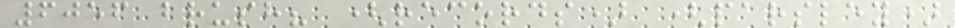6056 brush? (records) (parsley)
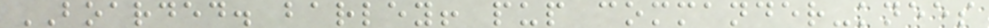BOARDED. barley! pup commander-knees
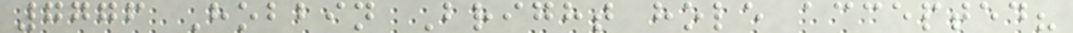7776 Hobbin Bright hole accepted?
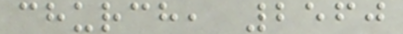church, 2560
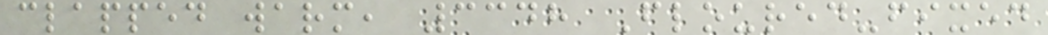clapped warm, 3348 Floured-fixed
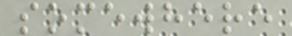somewhere
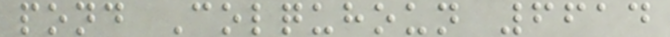pond Colquhoun 6614
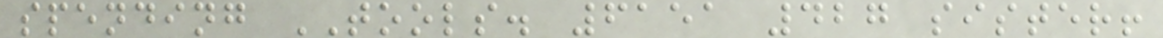spending TOOLS. 6151 427 sister!
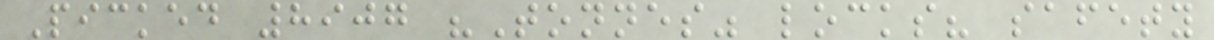Picked 8907 "Tonnes" locks? safety
